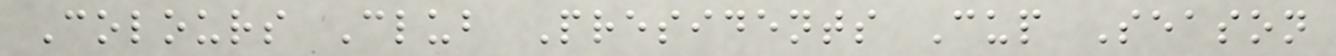Colours Club Presidents Cup Season
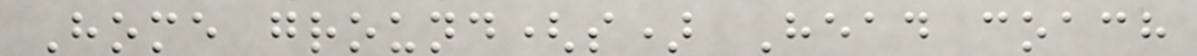Home ground(s) Head coach
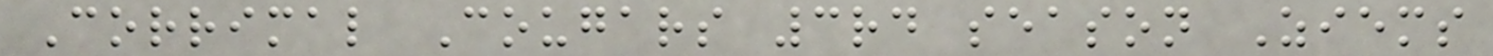Corrimal Cougars 3rd season Ziems
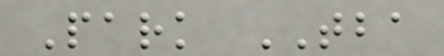Park TBA
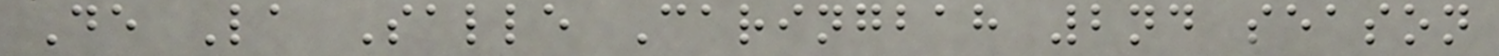De La Salle Caringbah 2nd season
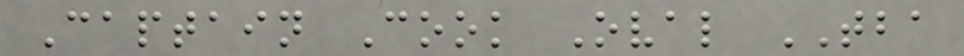Captain Cook Oval TBA
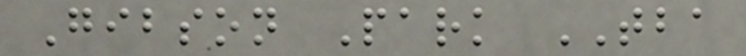Gibson Park TBA
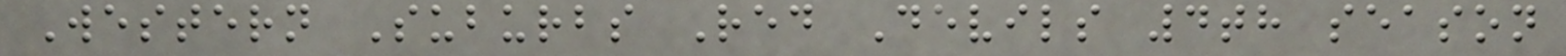Western Suburbs Red Devils 4th season
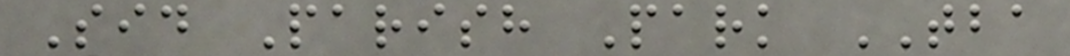Sid Parish Park TBA
